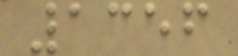1356
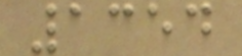1354
